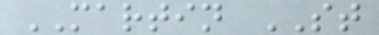MARTIN ST
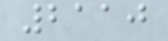2110
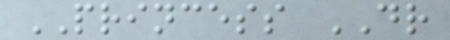PRINCESS DR
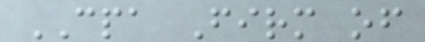CPA Firm of
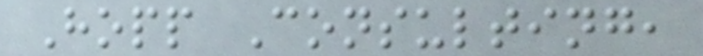Hopp Consulting,
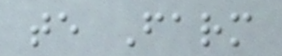te Farm
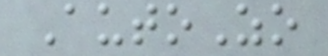AutoZo
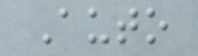Auto
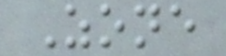Zone
